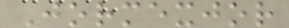Jormexjor
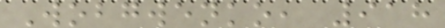Wobgwenko, 918
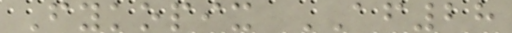Fykopix AF28
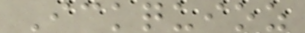Ickquioz
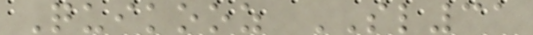Quikooz SL31
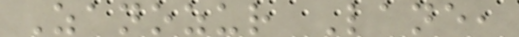Zanozur Lane,
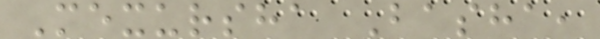Mexursha Basha,
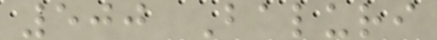500 Baluri
